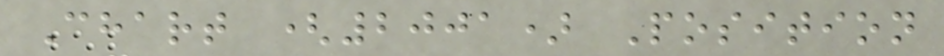Chart (2001) Position
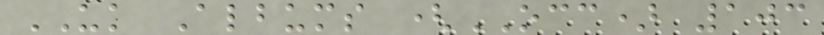UK Albums (OCC) 103
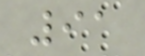91
